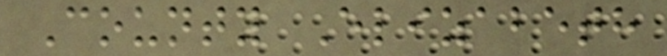County Elizabeth
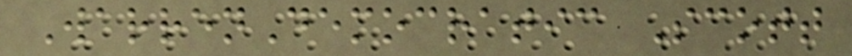WarrenDemocratic Scott
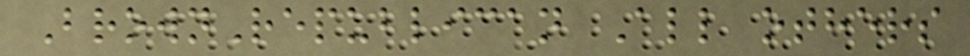BrownRepublican All others
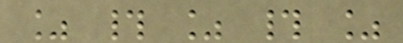% # % # %
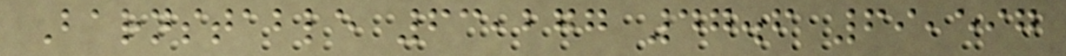Barnstable 63,277 47.6 69,597
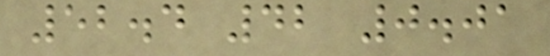52.4 42 0.01
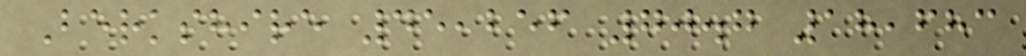Berkshire 45,256 70.7 18,683
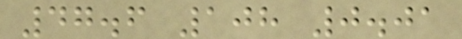47.6 108 0.01
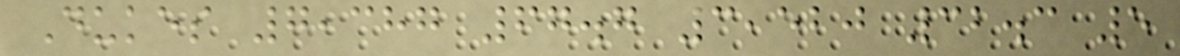Dukes 7,387 67.7 3,520 32.3 5
